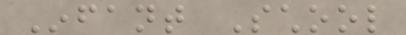Infant School
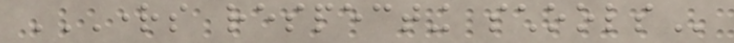RIGHTS RESPECTING SCHOOLS
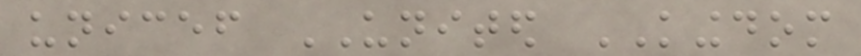unicef UNITED KINGDOM
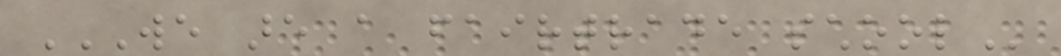WE ARE A FAIRTRADE SCHOOL
